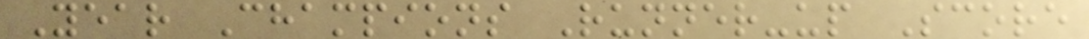Year Champions Runner-up Score
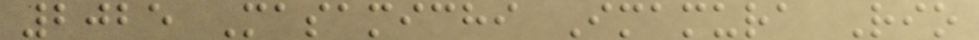2025 Masamichi Imamura Rio
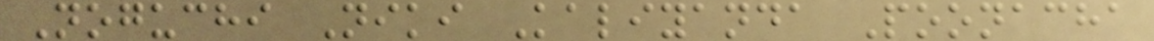Noguchi Niki Kaliyanda Poonacha
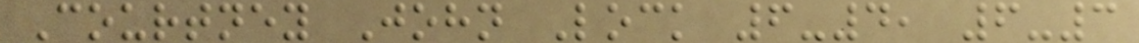Courtney John Lock 6-4, 6-3
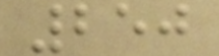250
